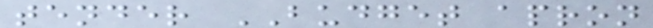tender BUDGET apron
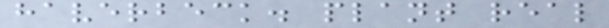haverbeck. plant real
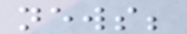news;
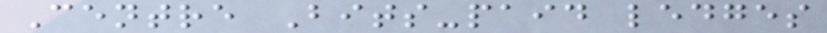Centre Bits-paid ledges
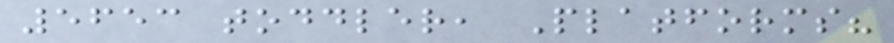5653 toddler, Platforms?
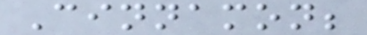Cinnamon;
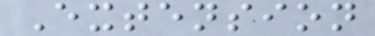Extension
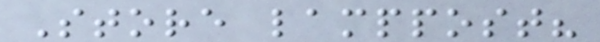Store lamppost?
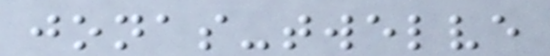jonas-twelve
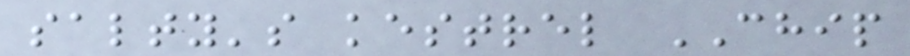salty's kestrel CHIP
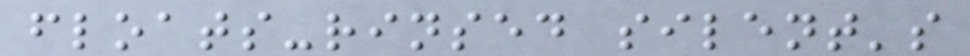floats-rinsed silent's
